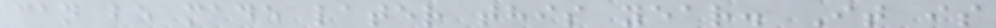can be made later this year. It is
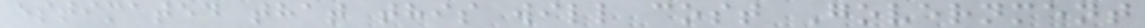estimated that this will cost Government
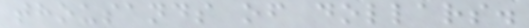thousands of dollars.
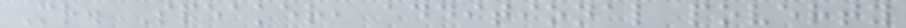Mr. Speaker, additional poverty
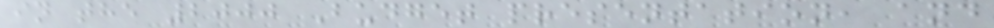in the 2000 Budget presentation, and
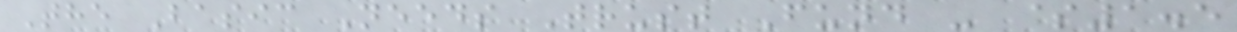The Basic Needs Trust Fund - $1.5
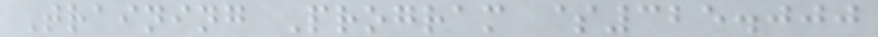Training Program $325.000
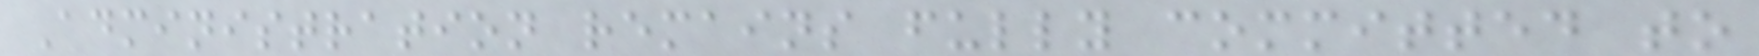Administration remains fully committed to
